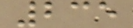235
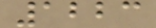1223
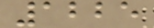1225
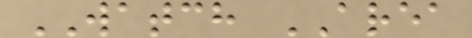WATCH AREA
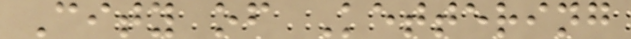City of Kettering
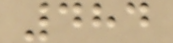484
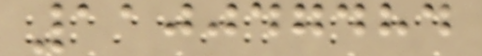110047484
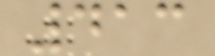413
